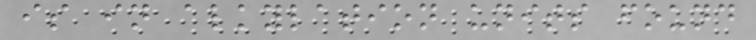is in alkylation units found
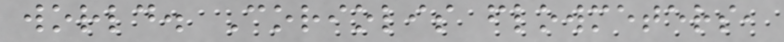world. Coriolis flowmeters,
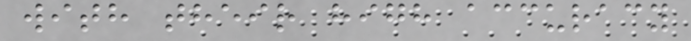with their high accuracy
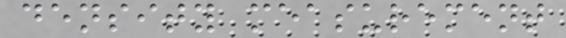density measurement
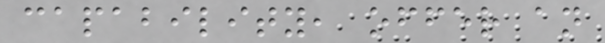capability, offer an
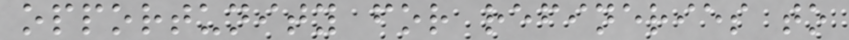opportunity for refineries to
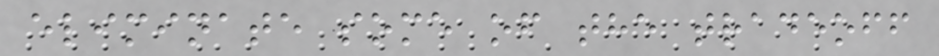eliminate some of the tradeoff
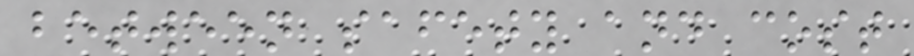between safety and cost
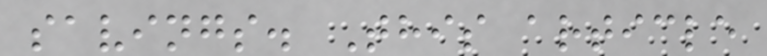savings. This article
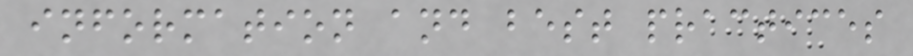information and best practices
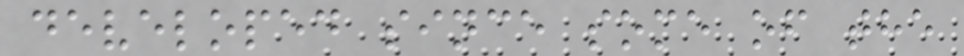developed since some of the
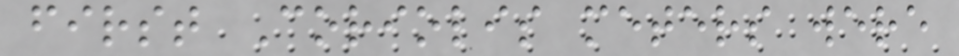first Coriolis meters were
